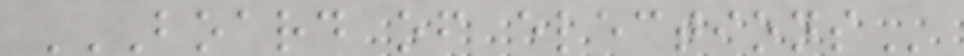BOARD OF ELECTIONS
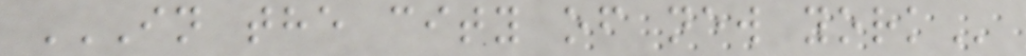IN THE CITY OF NEW YORK
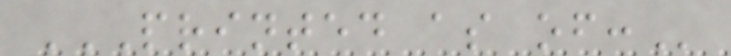PRINTED AS OF:
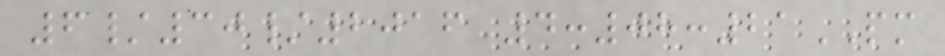6/30/2016 4:08:21PM
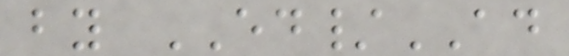by ED/AD
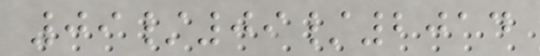09/09/2014
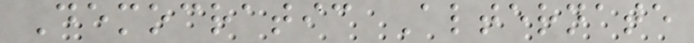Democratic Alternate
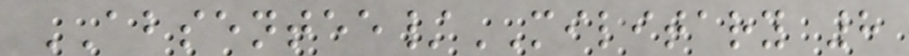ABSENTEE/MILITARY 8
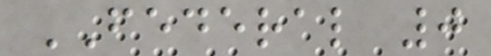FEDERAL 0
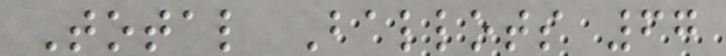Total Ballots 67
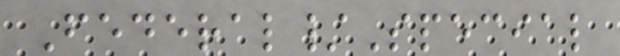Federal/Special
